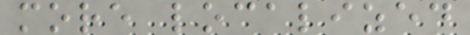more localized
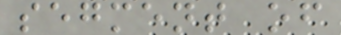segment of
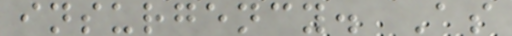insurgency. As
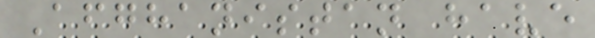Afghanistan have
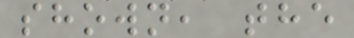shown, the
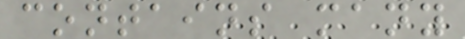contains many
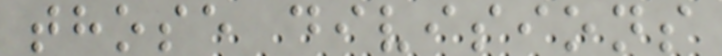those divisions
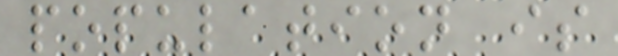population is
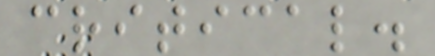critical.
